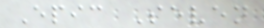Epic Seven
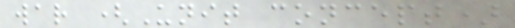war (Unit concept)
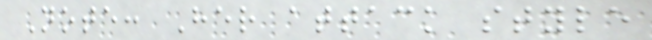Note: Her attack style
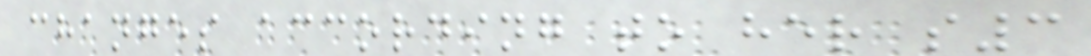changes according to her s3
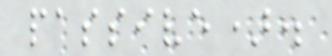passive).
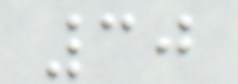30
